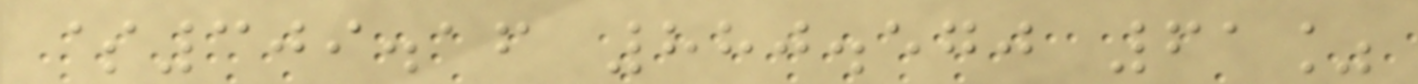$309.16 880.570 61%
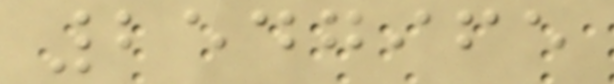2547965
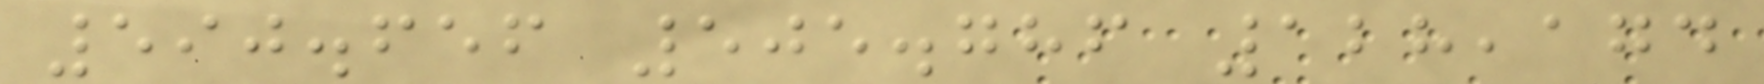590.656 505.786 128,174
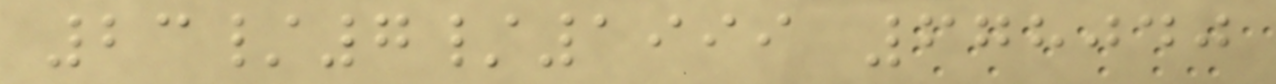23/7/1999 678040
